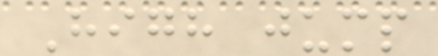High jump
